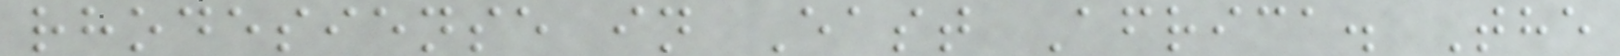rhodesiense in East Africa. The
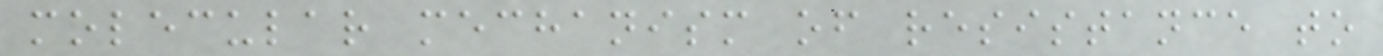molecular mechanism of resistance to
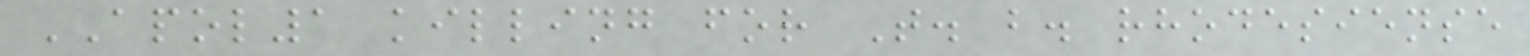APOL1 killing for T. b. rhodesiense
